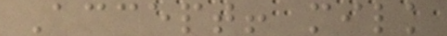Accept! milk
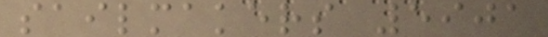sailmakers 5901
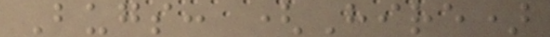Bugs: (Hire)
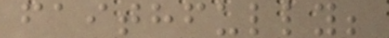faithfully;
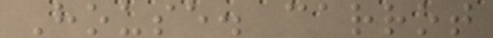House. carrot
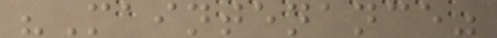"Maintenance"
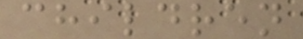children
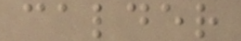calder
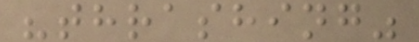"thrashing"
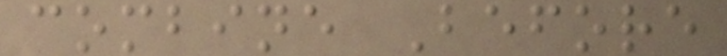combine Before
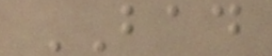BAD
